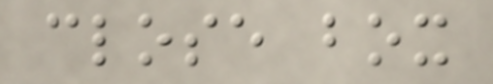close box
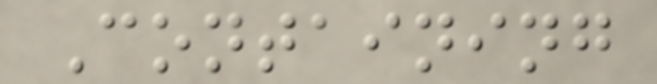Containing
